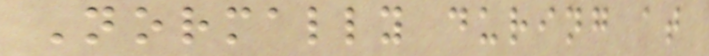Normally during at
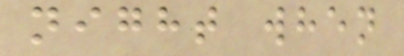night when
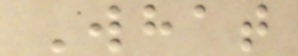What
